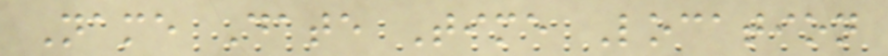Name Date Time Location
